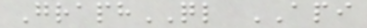GraphQL API
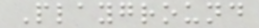Playground
